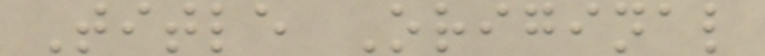Title Original
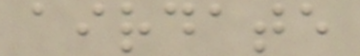airdate
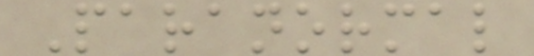Paranormal
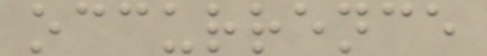occurrence
